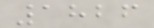1826
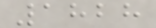1828
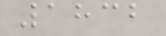1832
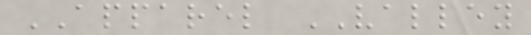APPAREL VALLEY
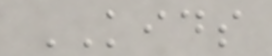KIDS
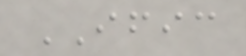IFIC
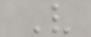V
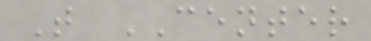T CENTER
